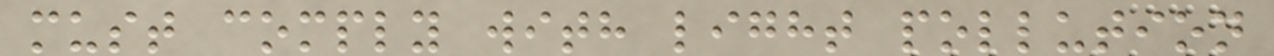must comply with light pollution
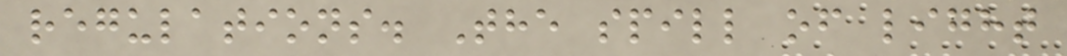regulations. The spill of light
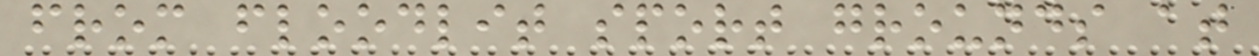from floodlit sport grounds at
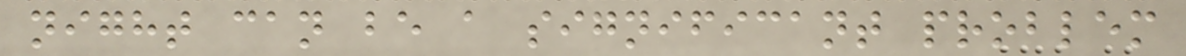night can be a significant problem
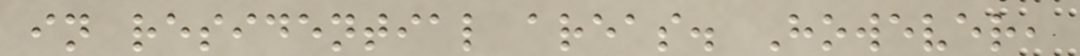in residential areas. However,
